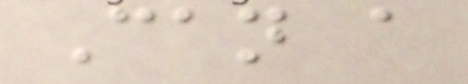Can a
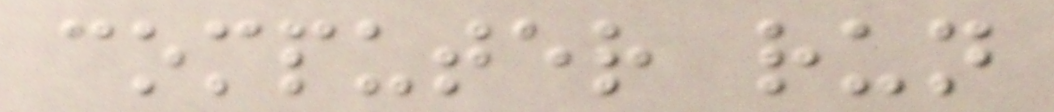computer run
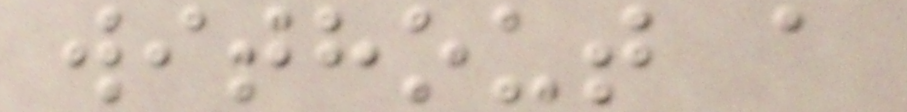without a
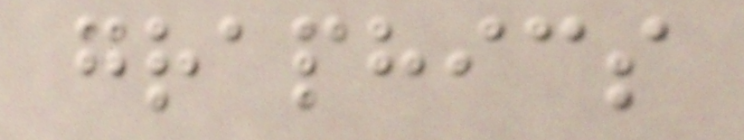graphics
